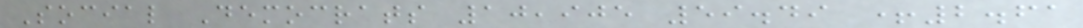Social Democrats 10,905 59.49 +2.61
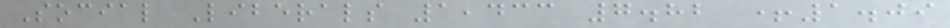Social Liberals 1,433 7.82 +1.09
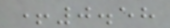+0.58
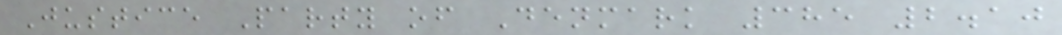Justice Party of Denmark 385 2.10
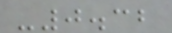-0.32
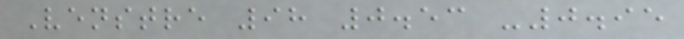Venstre 98 0.53 -0.95
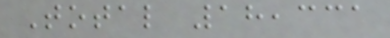Total 18,331
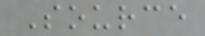Source
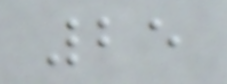25
